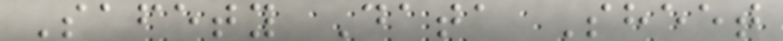Safety Data Sheet
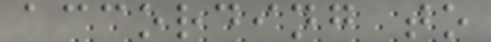according to
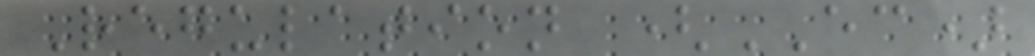Regulation (EC)
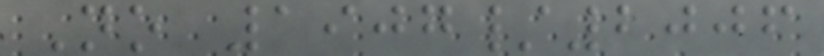No 1907/2006
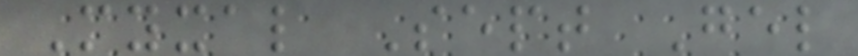Myxal Sept Gel
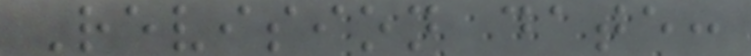Revision date:
